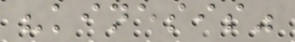"kinesis"
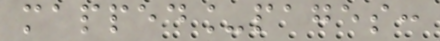mapped_pages:
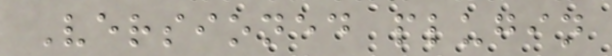Versioned plugin
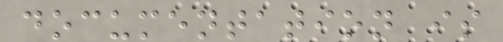documentation is
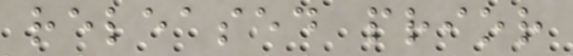released prior
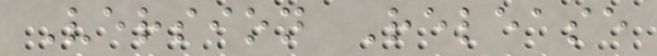Version Release
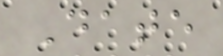Date
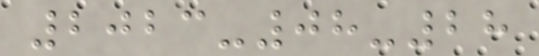2023-08-28
